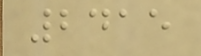2415
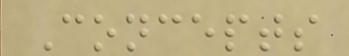Concepts
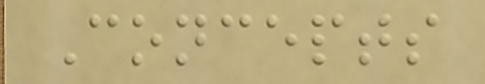Concepts
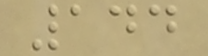144
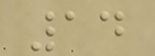14
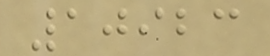10923
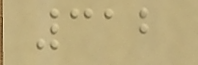312
